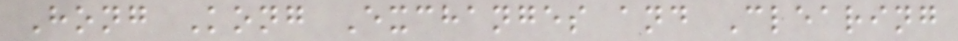Hong Kong Exchanges and Clearing
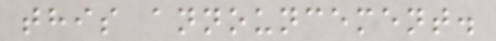this announcement.
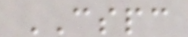CSPC
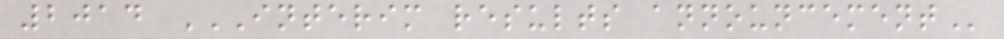2014 INTERIM RESULTS ANNOUNCEMENT
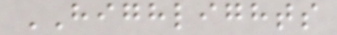HIGHLIGHTS
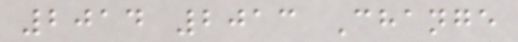2014 2013 Change
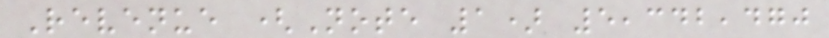Revenue (Note 1) 5,342,470
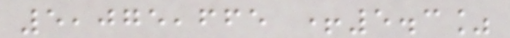5,075,665 +5.3%
